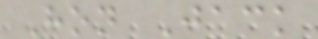Hon Jack
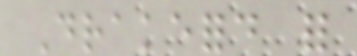Drakeford for
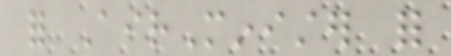for AirMinister for
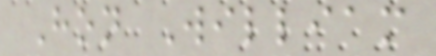Hon William
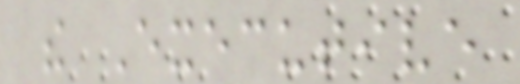the Executive
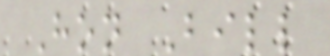Hon Bill
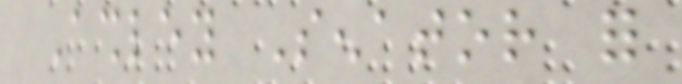Ashley Senator for
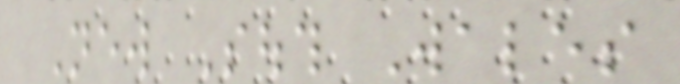New South Wales
